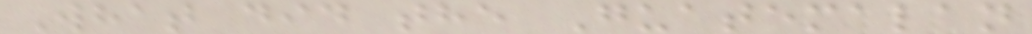What did the Guatemalan
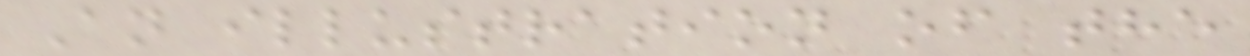An illustration of the
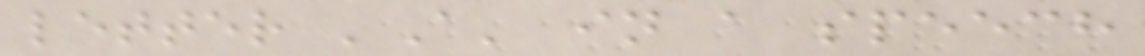letter 'A' in a speech
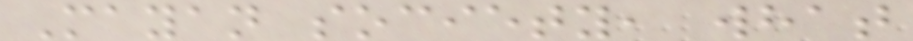Mayan society, what
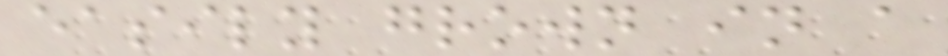easily grown in a
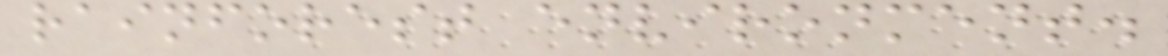rainforest environment.
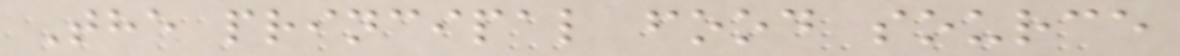The principal food source
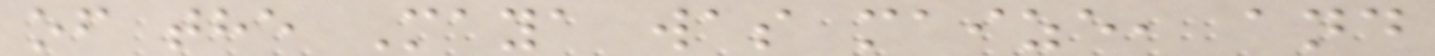of the Maya was maize, and
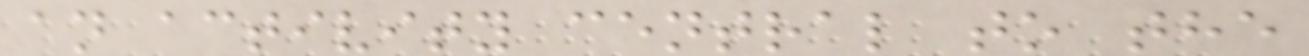an activity central to the
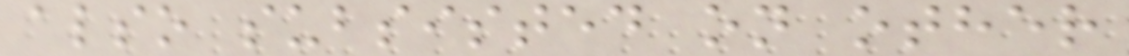also subsisted on other
